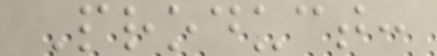Product:
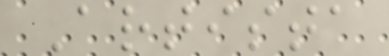Artista
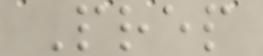Prep
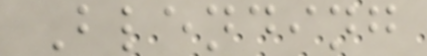Blending
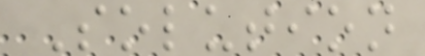Solution
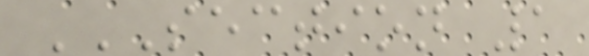SECTION 1
